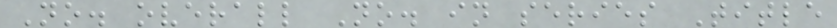No. overall No. in series Title
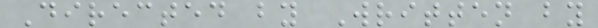Directed by Written by
